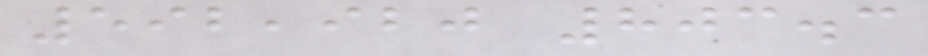592,920 803.3
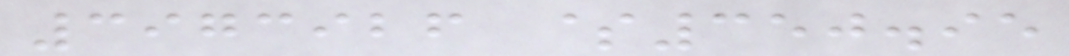3973926 $350.95
